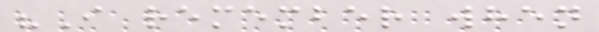"I remember when
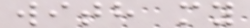with my
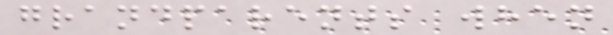grandparents when
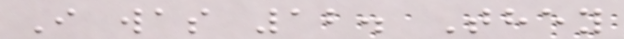I was 12. They
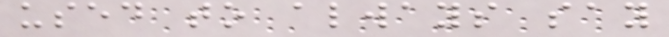used to always say
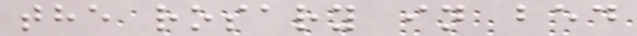the rosary in bed
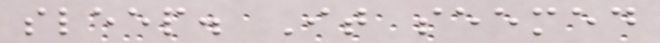sleep. It seemed
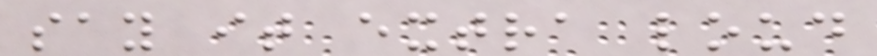say it extra loud
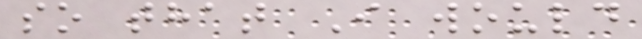so that I would
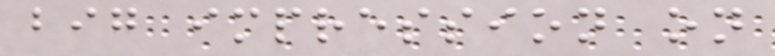big impression on
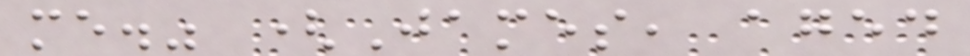me." (James, aged
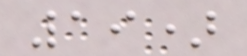19)
